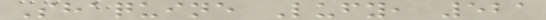Shaquine Lufy, 521
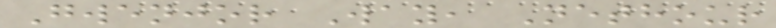Gwenjor Way, Nethour
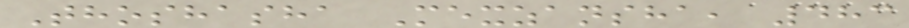Thoshasha Mexzansha, 483
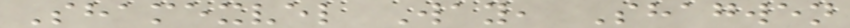Shamexvel Way, Shagwen
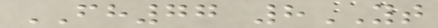FH77 8YT
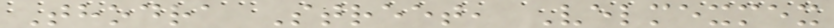Thodra Street, Velmexmex
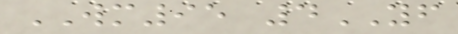WM95 4YF
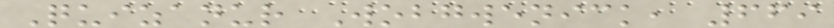Quizanur Wobgwenick, 669
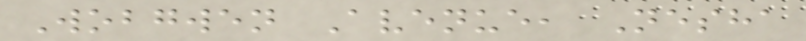Wobgwen Avenue, Nesha
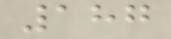187
